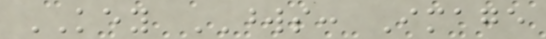KEY WORDS: Image
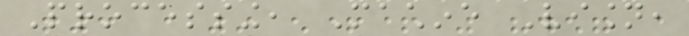Processing, Machine Vision,
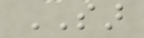SAR
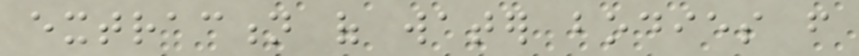extraction of water bodies from
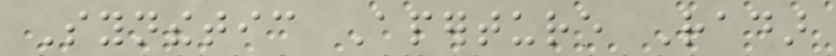Synthetic Aperture Radar
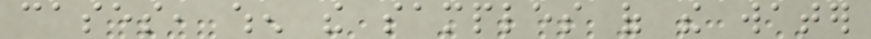cases, when the samples of the water
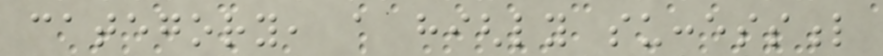category, a highly successful
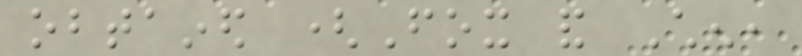obtained (Fox and Chen,
